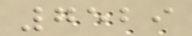7529
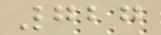727
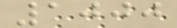1000
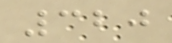320
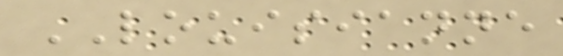LOUISIANNE
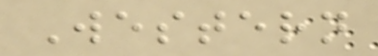Western
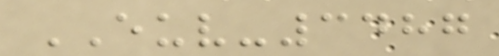EUV-3487
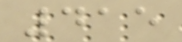415
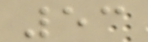53
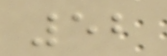52
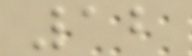12
